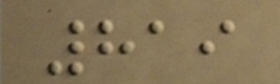819
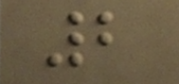2
